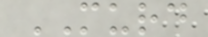MURD
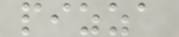pizza
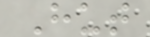Hut
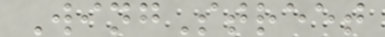WingStreet
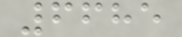6685
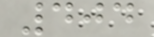404
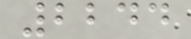2244
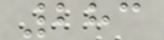283
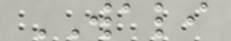WALI
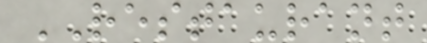RESTAURANT
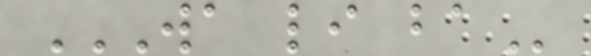WA LI BA
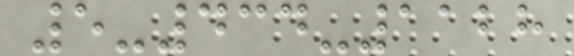5-434-1128
